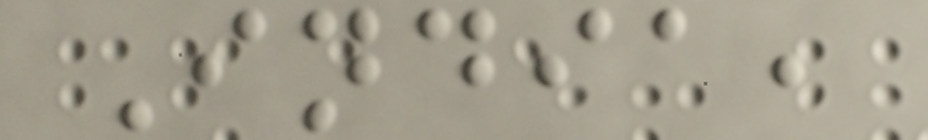India,
